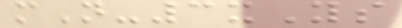mN-3xYs
